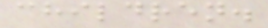children.
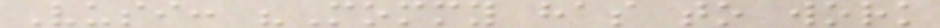Vusi: "Mommy has to work
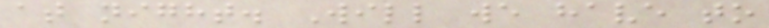at night. Will we have to
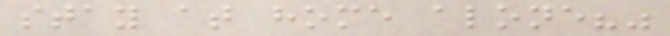stay at home alone?"
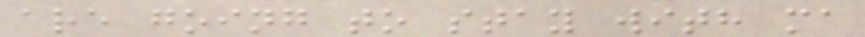are going to stay with ma
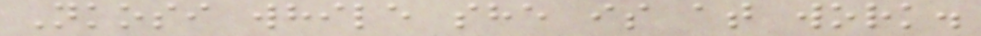Nkosi while she is at work.
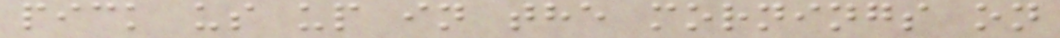pick us up in the mornings on
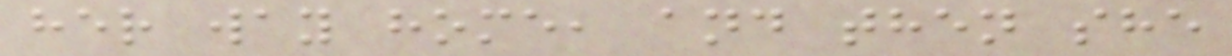her way home, and then she
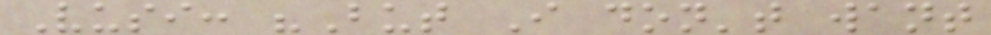Vusi: "But I don't want
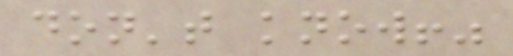don't know!"
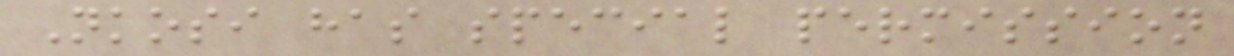Nkosi has special permission
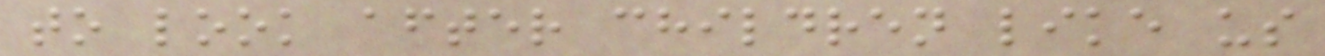to look after children like us
